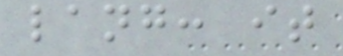lang: it
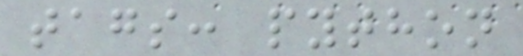tags: python
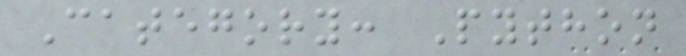Category: Python
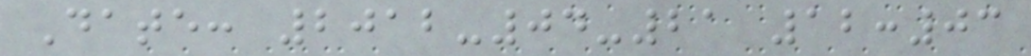Date: 2012-04-21 12:03
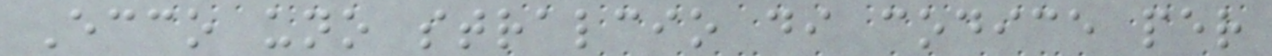Ecco uno stralcio di codice per
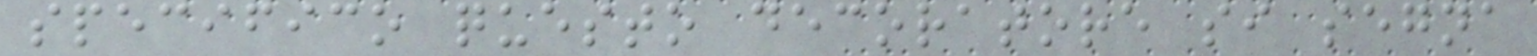specifico questo decoratore si segna
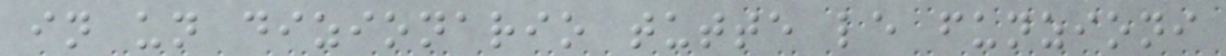in un dizionario tutte le funzioni
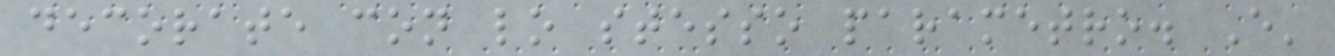decorate con lo stesso parametro. E'
